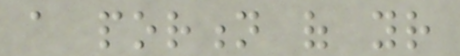a portion of your
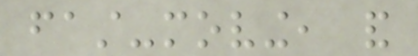fast-moving, and
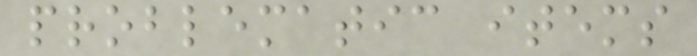problematic items
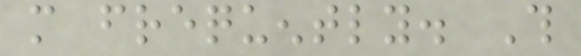more frequently. This
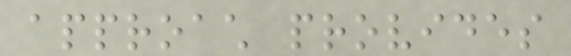approach provides
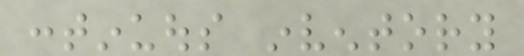continuous inventory
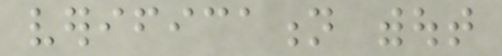verification without
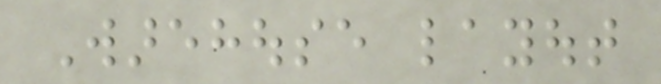Warehouse layout
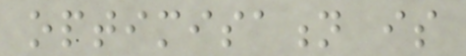optimisation is
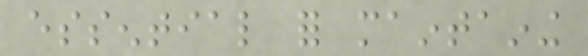essential for maintaining
